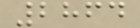2864
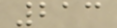213
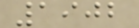1902
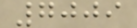7009
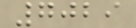7029
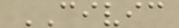CIVIC
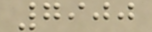7900
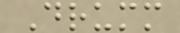Drumm
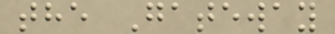the Gateway
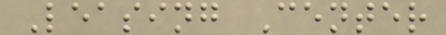Leasing Center
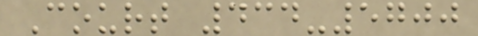Court 434-5700
